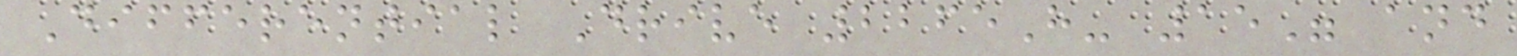Differential Drive 2265H- 15" and
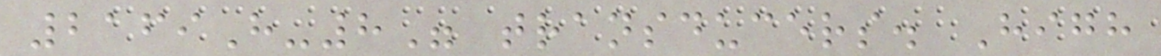2169H-8" transducers. High
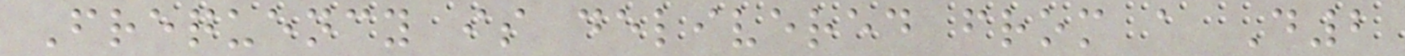Frequency is delivered from a D2
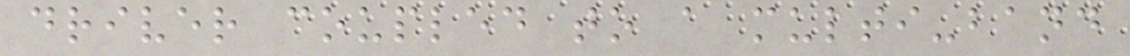driver coupled to a multi-band
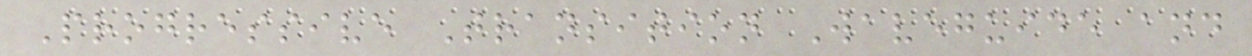Progressive Transition Waveguide and
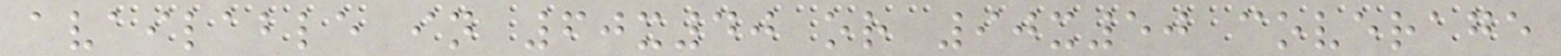available in 60x40 or 90x50 coverage
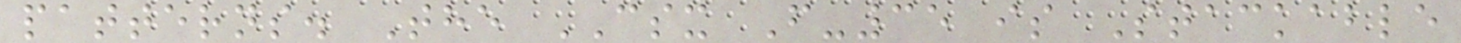patterns. The CSX F-35 is Stackable
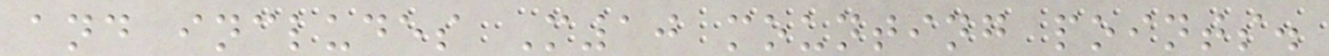and includes M10 mounting points.
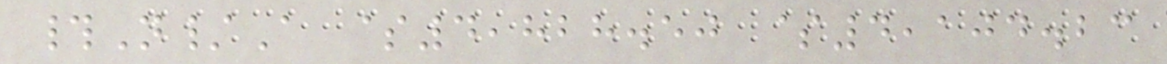#N/A $4,828.50 $4,104.23
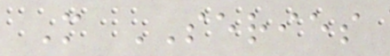M SERIES
